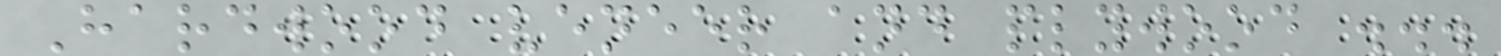Hardwood veneer and plywood ...
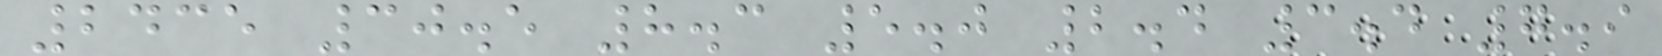2435 30.5 8.3 5.0 2.4 3.4 7.9
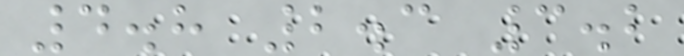4.8 2.3 3.2
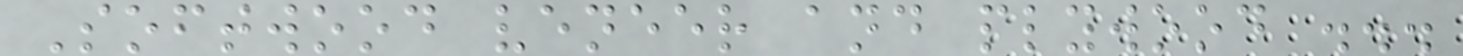Softwood veneer and plywood ...
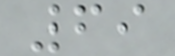69
